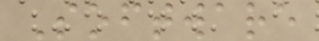Software
